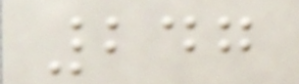247
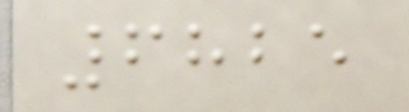6825
